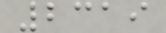2319
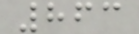863
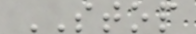STOP
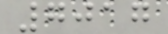7017
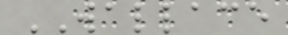WALLACE
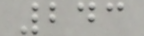243
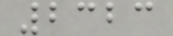2323
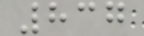837
